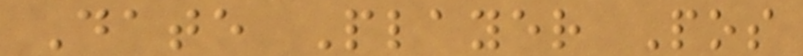Date Player Pos
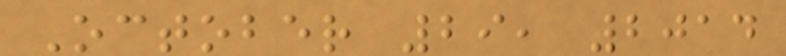October 29, 2014
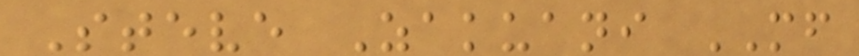Steve Zakuani MF
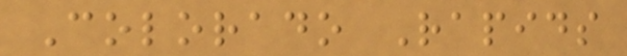Colorado Rapids
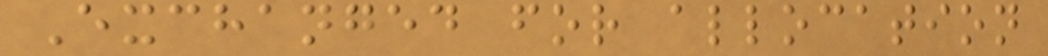Exchanged for allocation
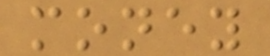money
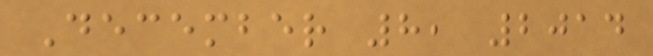December 8, 2014
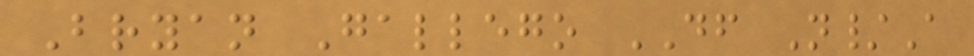Bryan Gallego DF N/A
